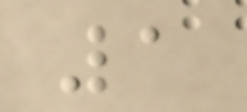1
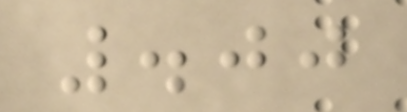.00
